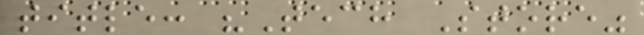title: "Tech Store"
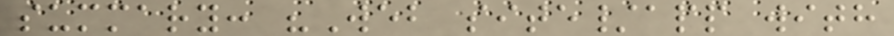summary: "Web site/app with
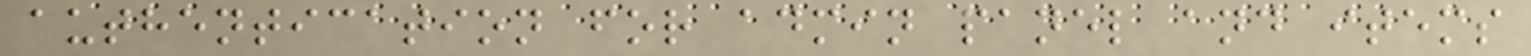authentication for admin panel and items
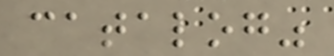catalog"
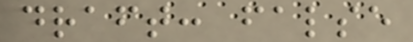draft: false
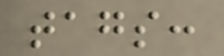tags:
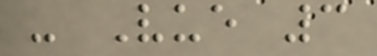- Vue 3
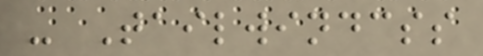- Tailwindcss
